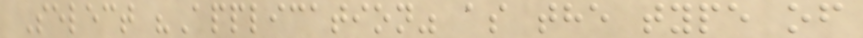Select "Application" as the type of
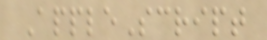AppleScript
